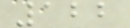122
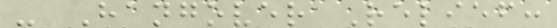- Hangover Relief:
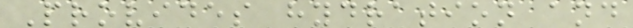Provides hydration and
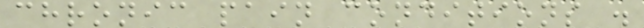chronic pain conditions .
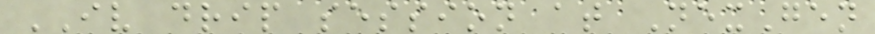IV drip session at NexGen
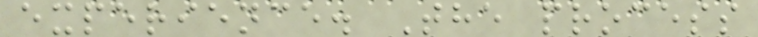experience. The process
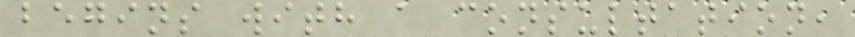begins with a consultation,
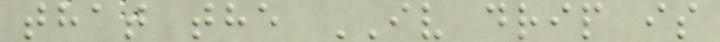that the IV drip is
